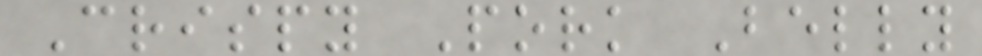Crispy Pork Belly
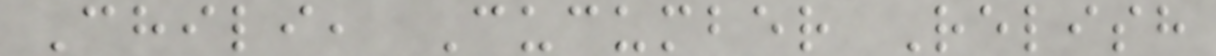Chili, Cucumber Relish
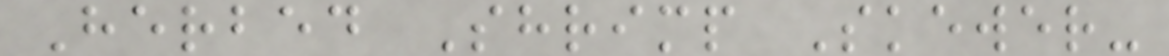Herbed Shrimp Skewer-
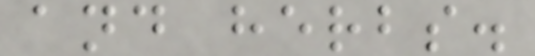and herbs.
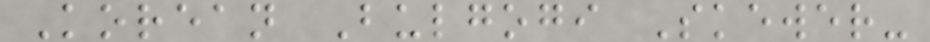Korean Bulgogi Skewer-
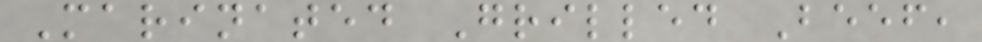Marinated Grilled Beef,
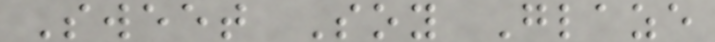Sweet Soy Glaze
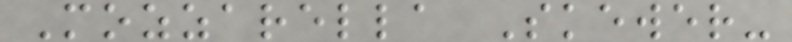Mozzarella Skewer-
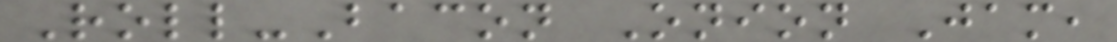Roll-Bacon Onion Jam,
